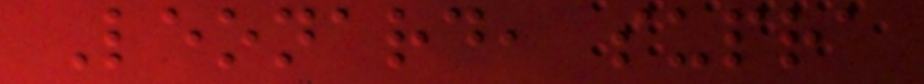Leonard, supra
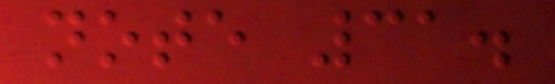note 31.
